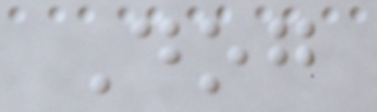Dog
